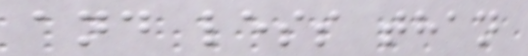and less than
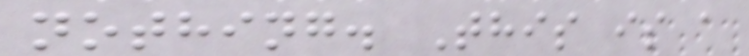nothing. This is a
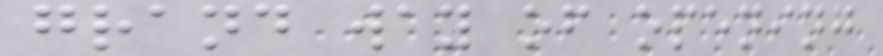grand way of opening
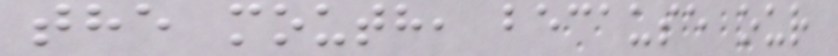the mouth, because our
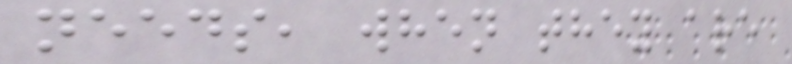needs, when they are
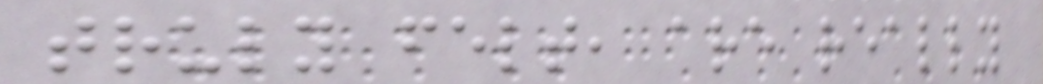truly felt, are really
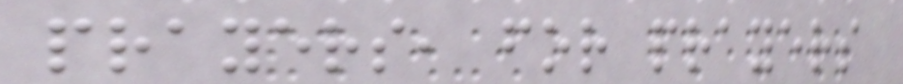prayers, for prayers
